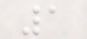1
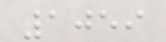1059
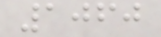1060
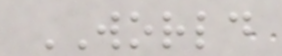WORLD
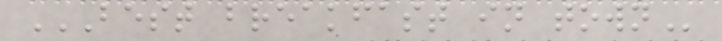BEST BREAKFAST IN TOWN
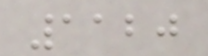1120
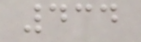434
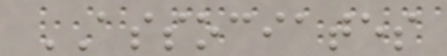ASSOCIATES
